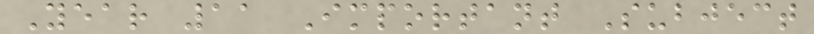Year 11 Important Subject
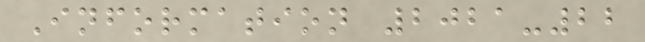Information 2021-22
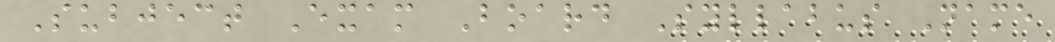Subject Exam Board Syllabus Name
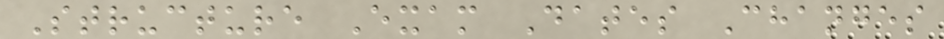Structure Exam Dates Changes
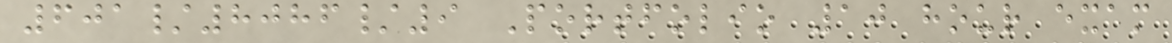601/8086/9 Portfolio 10 hour exam
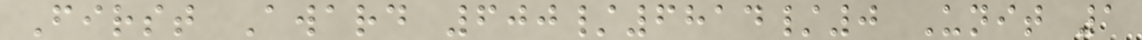First Award 600/6814/0 Unit 1
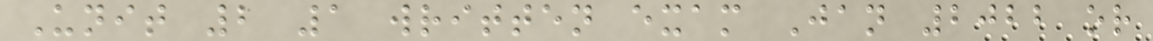Unit 2 1 written exam Jan 2022 or
